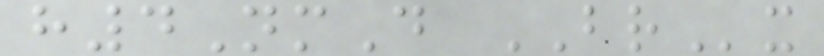h4NmD BRx
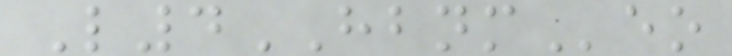L4HBNMeo
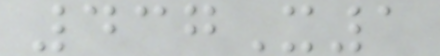437X1
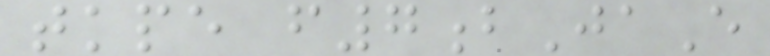tkpe f7bJaE
